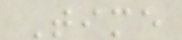Time
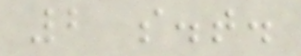2 s.t.
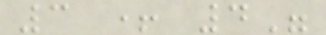3 + 4"
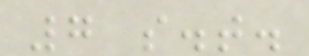7 s.t.
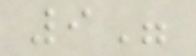9"
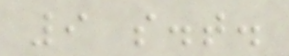9 s.t.
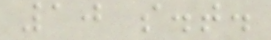10 s.t.
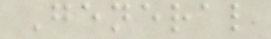General
